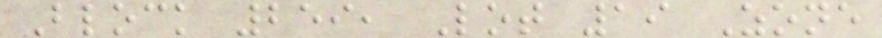Block 259, Lot 19 Zone
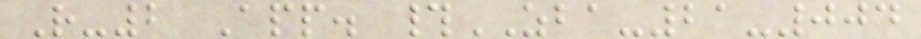R-2 App. #ZBA-21-004
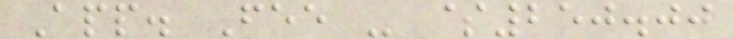App. Fee - $250.00
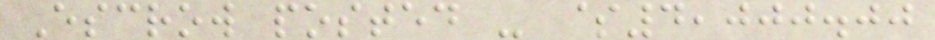Escrow posted - $4,000.00
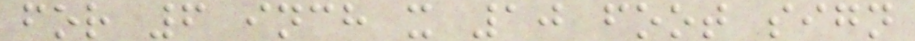for 6 inch x 10 foot sign
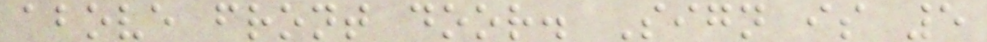above front door. Sign is 5
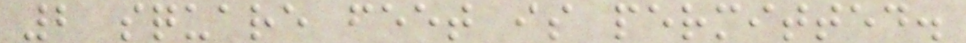2 square feet is permitted.
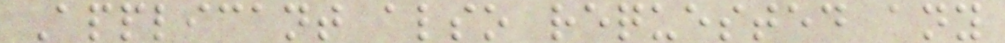Applicant also requested any
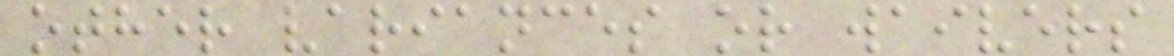other variances or waivers
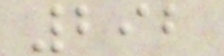292
